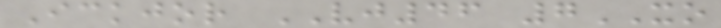Ickjor VJ46 7XO
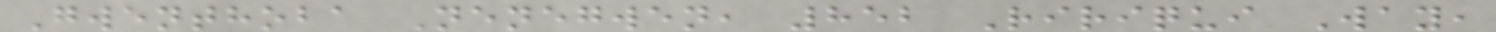Gwenthoba Nenegwen, 852 Ririqui Way,
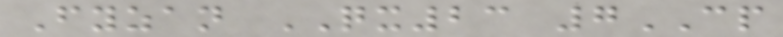Fyzan QX23 7CP
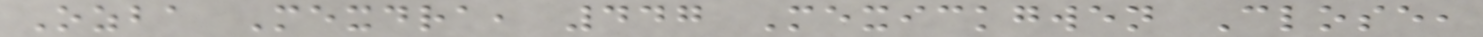Ozba Mexdra, 447 Mexickgwen Close,
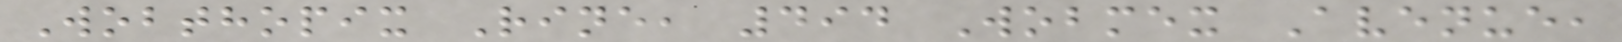Wobthopix Rine, 494 Wobmex Avenue,
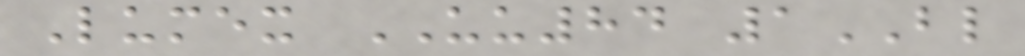Lumex UU84 1BL
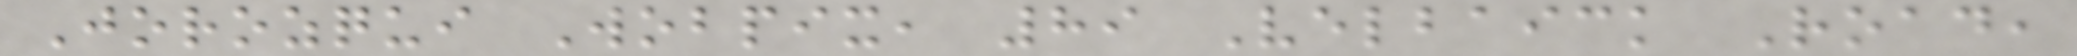Jorozqui Wobpix, 89 Velbaick Road,
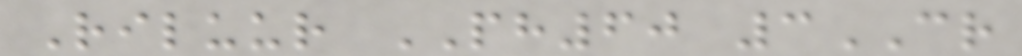Riluur PH60 3CR
